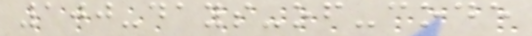100-days-of-code
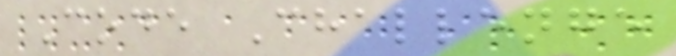Code Challenge
